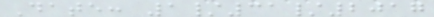Date: 1/31/2017
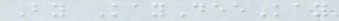By KayDeeKay
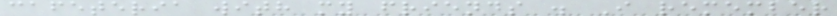cafeteria with my friends . I remember
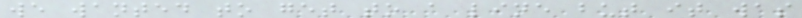we wanted to get to a line but it was
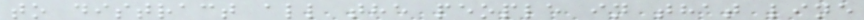to distract all the people in that line
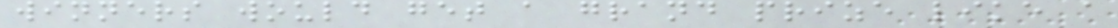winners would get a grand prize like a
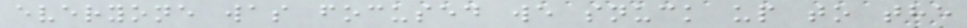everyone was focused we snuck up to the
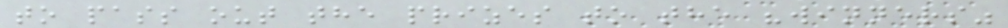to pass out the prizes to the "winners"
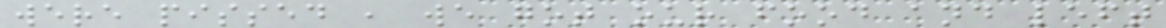were pissed , we got our food and left
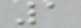1
